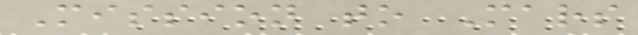Mission to Mars
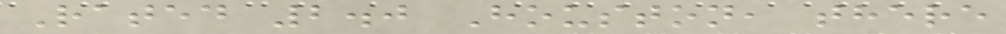Rated 2.0 Houston, there
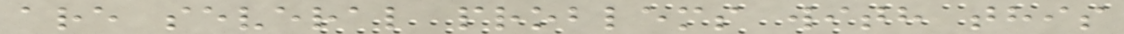are several problems with this
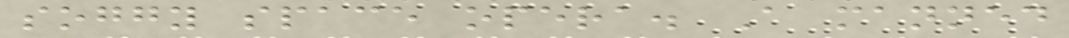soggy space opera. A manned
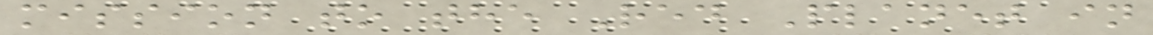mission to the Red Planet in
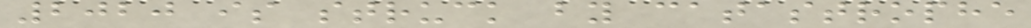2020 is struck by catastrophe
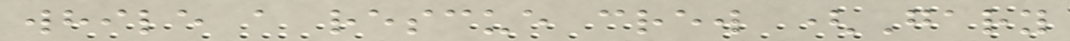while a rescue crew (Gary
